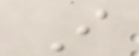I
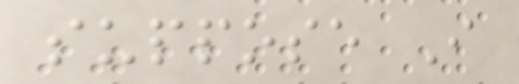suppose I
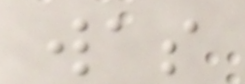was
